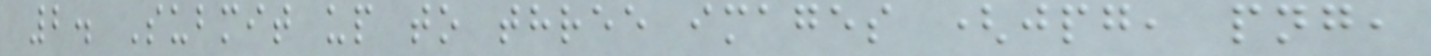2. Submit up to three images (jpg, png,
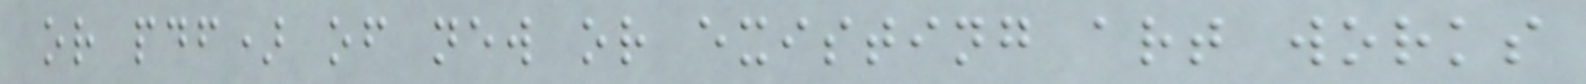or pdf) of new or existing art works
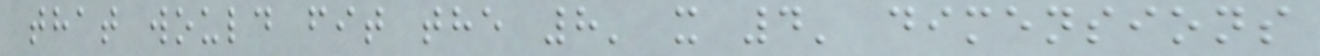that would fit the 8' x 4' dimensions
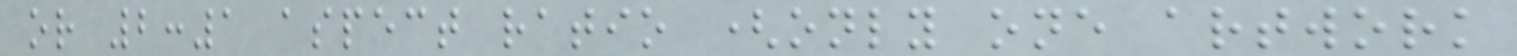or 2:1 aspect ratio (only one artwork
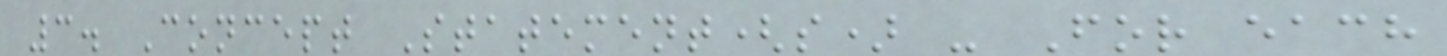3. Concept Statement(s) - For each
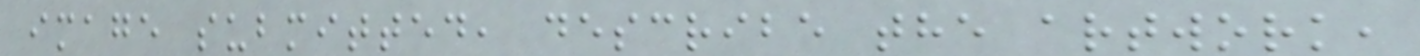image submitted, describe the artwork,
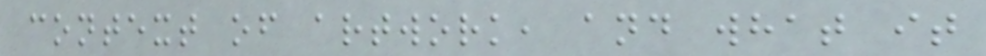context of artwork, and what it
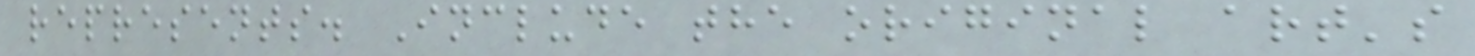represents. Include the original art's
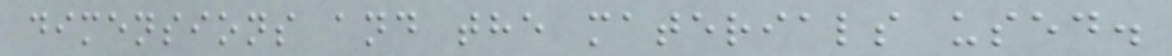dimensions and the materials used.
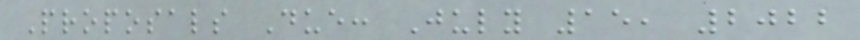Proposals Due: July 15, 2022
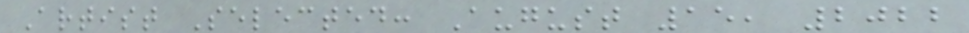Artist Selected: August 15, 2022
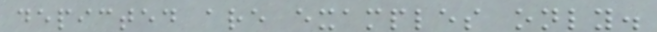depicted are examples only.
